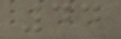44
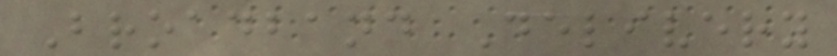Broadband Delivery
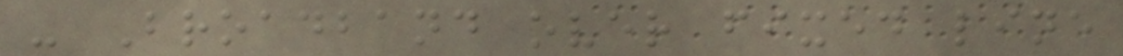- Broadband over fixed line
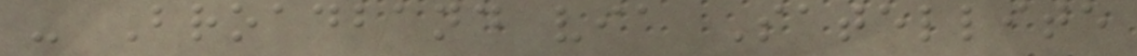- Broadband via Satellite
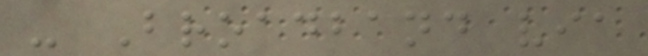- Broadband via
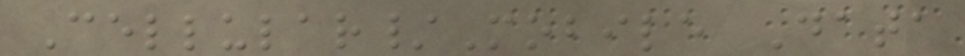Cellular/Mobile Data
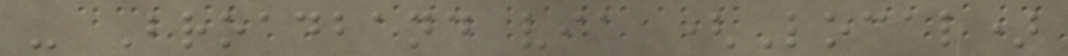- Broadband via (Local)
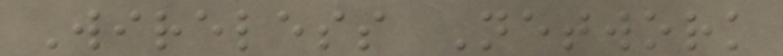Wireless Network
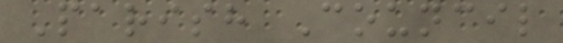Parish Council
